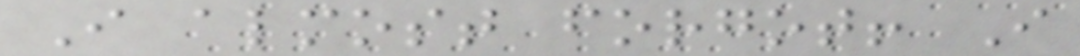I almost forgot! I
